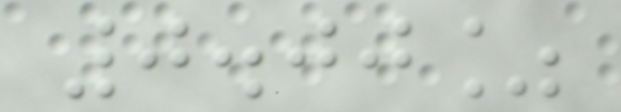0.00%
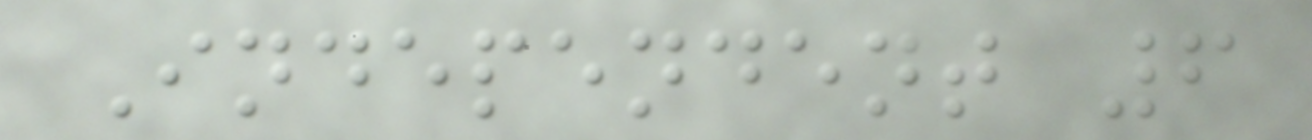Independent 6
